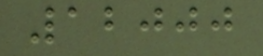12000
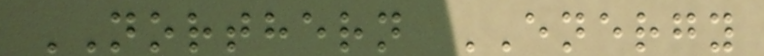NORTHERN ENERGY
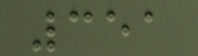351
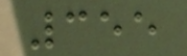355
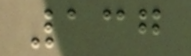137
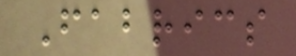Fabrics
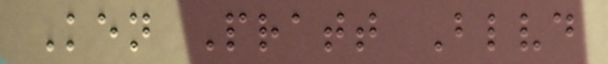Ken Pratt Blvd
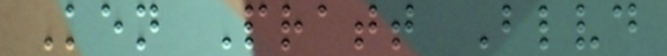Ken Pratt Blvd
